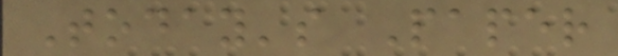Today's Paper
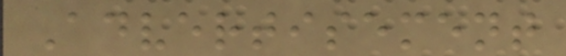Advertisement
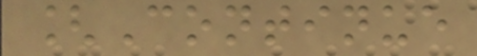[Continue
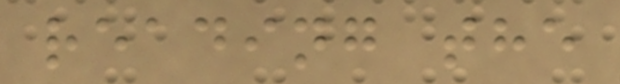reading the
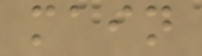main
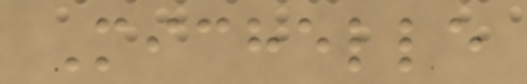Michelle
